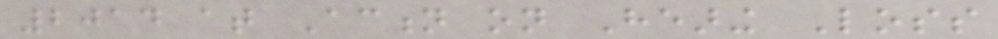2014 at Action on Hearing Loss
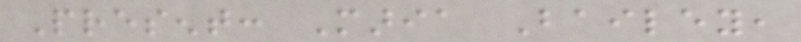Present: Maria Bailey,
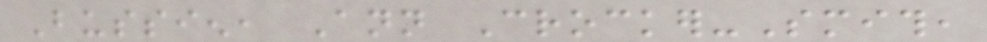Bussien, Ann Crocker-Smith,
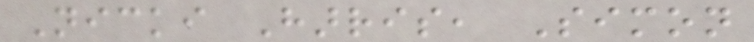Nicki Harris, Simon
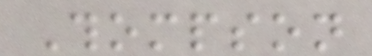Thompson
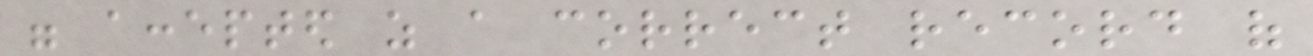were accepted as a correct record of
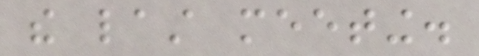the last meeting.
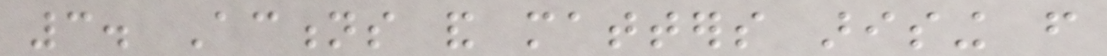3. Actions and matters arising from
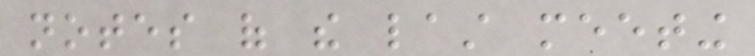notes of the last meeting
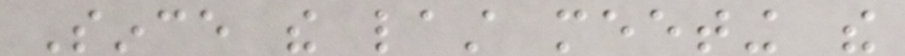Since the last meeting the
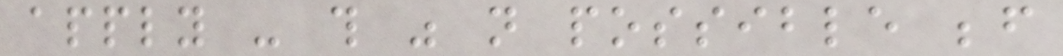apply - this was not possible before
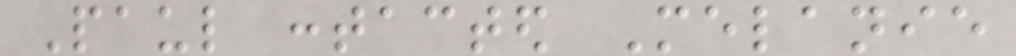Paul contacted Melanie
